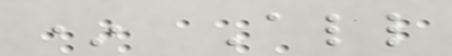* All
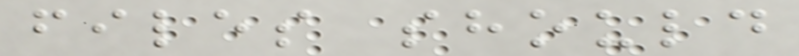files should
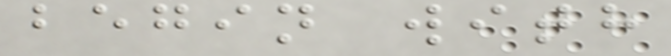begin with
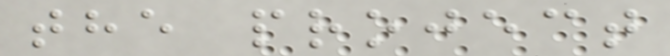the project
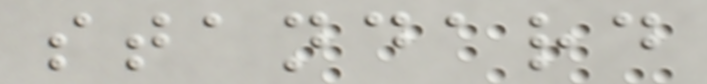standard
